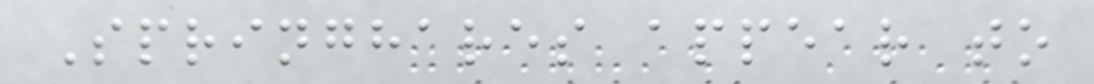Springhares appear to
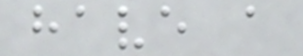have a
